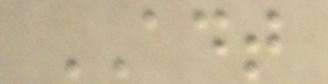ADT
